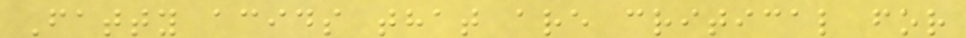Fatty acids that are critical for
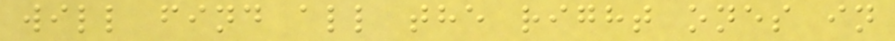will find all the right ones in
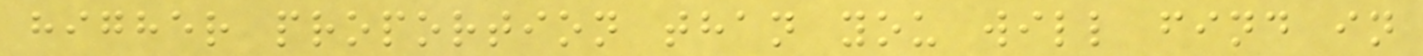higher proportion than you will find in
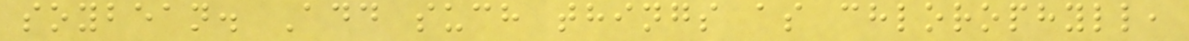soybean. Add such things as chlorophyll,
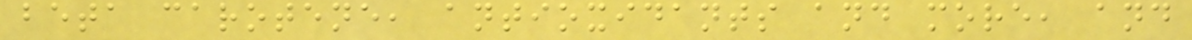beta carotene, antioxidants and more, and
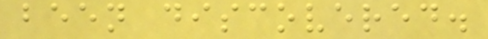been discovered.
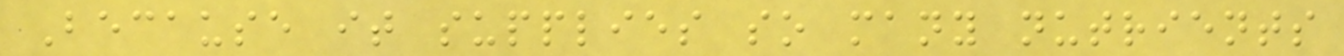Because it supplies so many nutrients
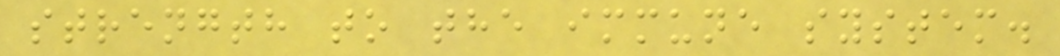strength to the immune system.
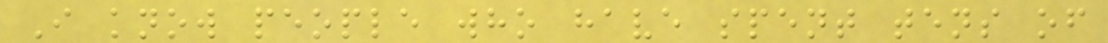I know people who have spent tens of
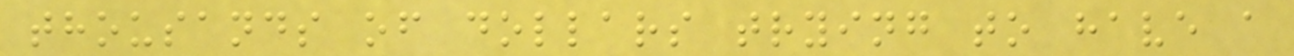thousands of dollars trying to have a
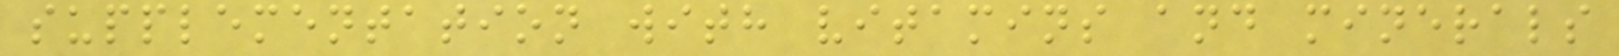supplementation with vitamins and minerals
